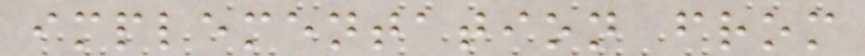implementation from
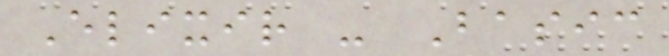Elixir - Basic
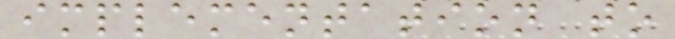implementation to
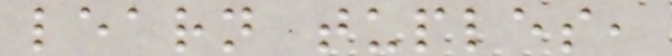learn tuples,
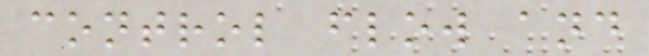control flow and
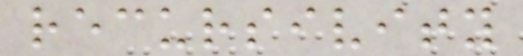recursivity
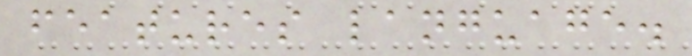features language.
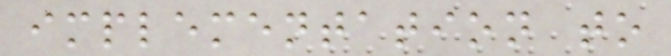implementation to
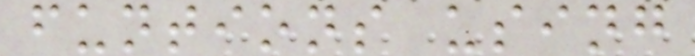funtions using
